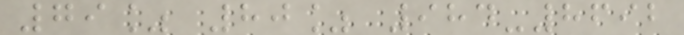79% 80% 984-8692
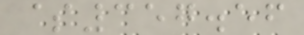$357.56
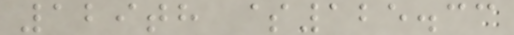129th $125.33
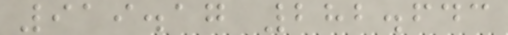919.17 282.643
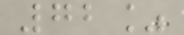72%
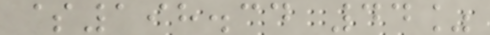$198.34 44%
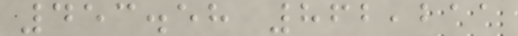453.58 862,211
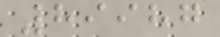89987
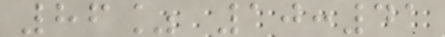86% 10:41
